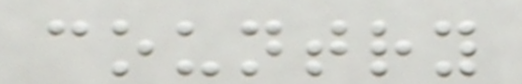country
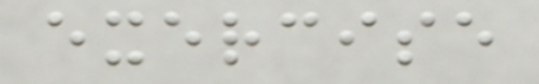exercise
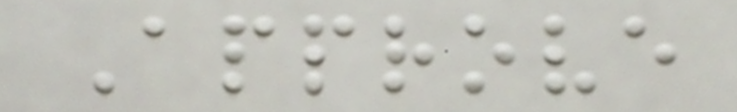Approve
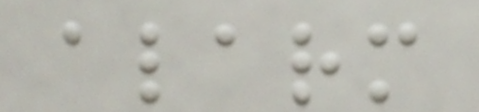alarm
